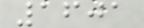1601
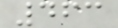463
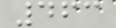463
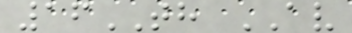16TH AV
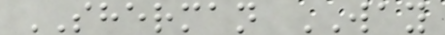SHERMAN WAY
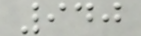940
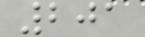201
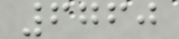6760
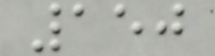150
